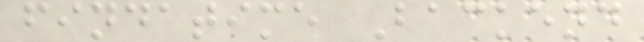findatime Backend
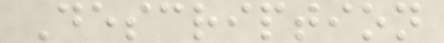Description
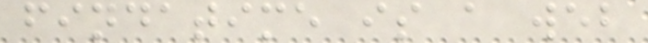findatime is a web
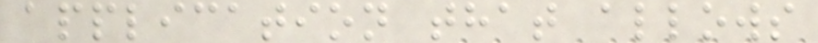application that allows
